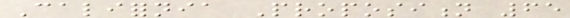California Proposition 65
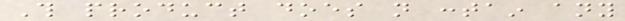This product does not contain any
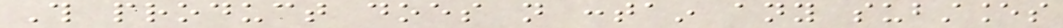This product does not contain any substances
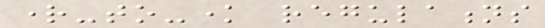right-to-know regulations
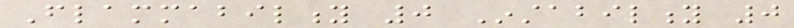Flammability 0 Instability 0
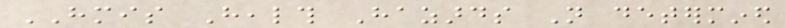HMIS Health Hazards Not determined
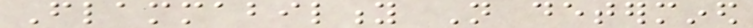Flammability Not determined
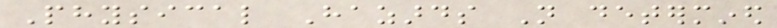Physical Hazards Not determined
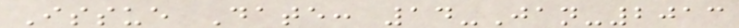Issue Date: 14-Jan-2013
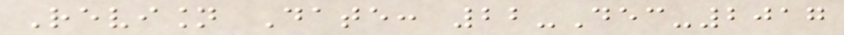Revision Date: 22-Dec-2017
